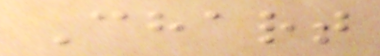Chart
